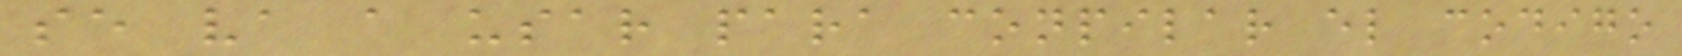se va a usar para conpilar el codigo
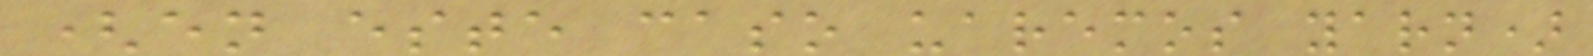(en este caso uaremos yarn)
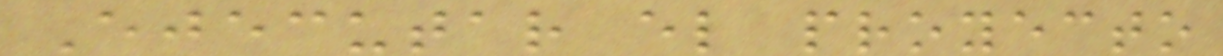Ejecutar el proyecto
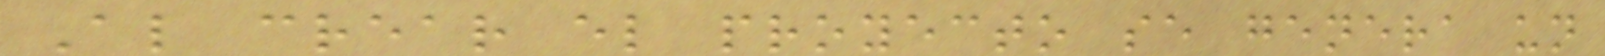Al crear el proyecto se genera un
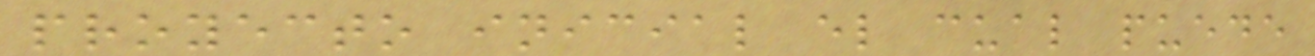proyecto inicial el cual puede
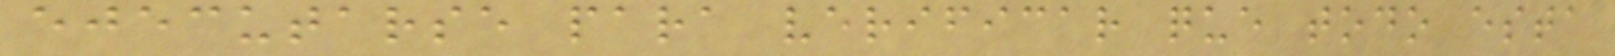ejecutarse para verificar que todo esta
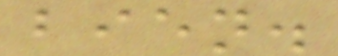bien.
